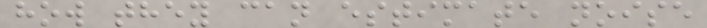how they can estimate noise
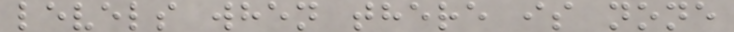levels when there is none
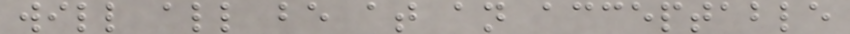will all be at an acceptable
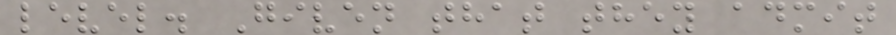level. Given that they admit
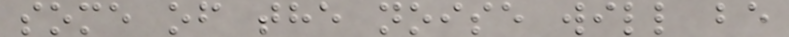some of the noise will be
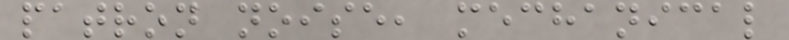patron noise, mechanical
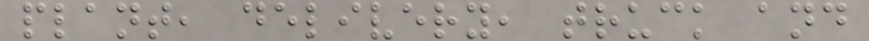plant, delivery, truck and
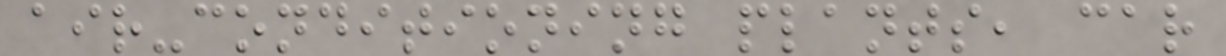air-conditioning plants, car
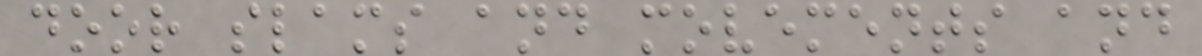door slams and movements and
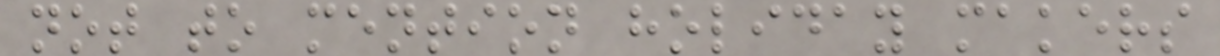not to mention holiday makers
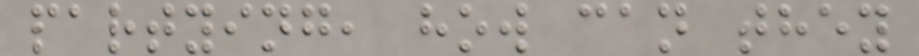partying, how can they
